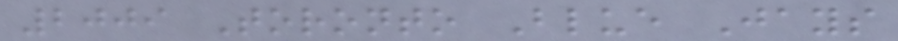2009 Toronto Blue Jays
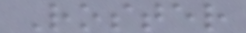Roster
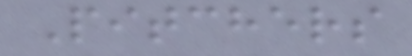Pitchers
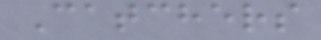Catchers
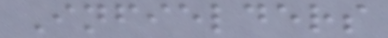Infielders
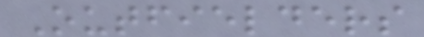Outfielders
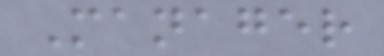Manager
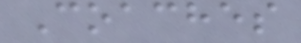Coaches
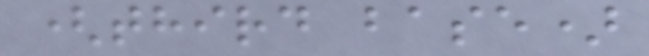(third base)
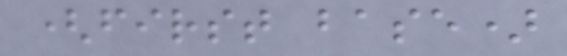(first base)
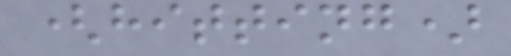(hitting)
